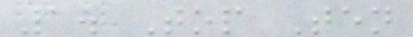1. Top Ten
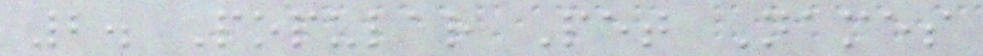2. Popular Pet Names
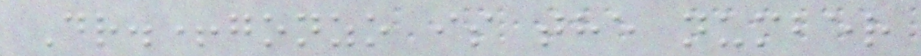Dr.+gonzo is the number
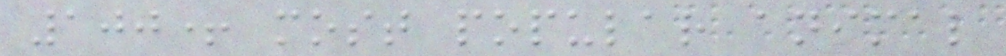100+ most popular animal
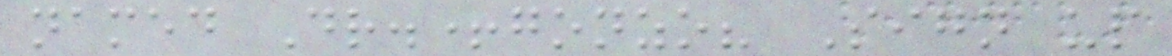named Dr.+gonzo? Sign up
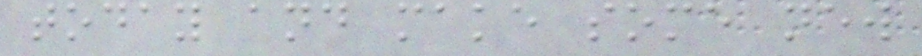today and make some new
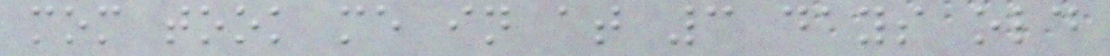mom took me in at 3 days old
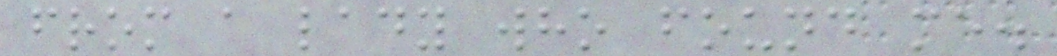from a lady who found me.
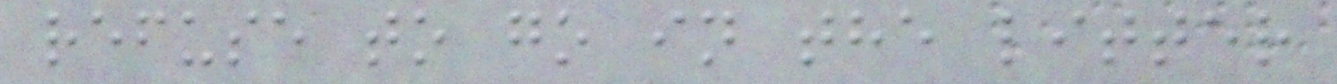refuse to go in the litter
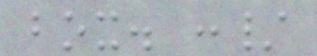box. :/
